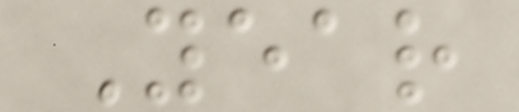Year
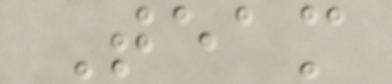Team
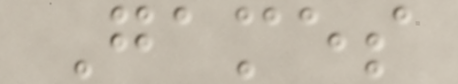Games
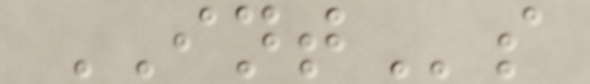INTs
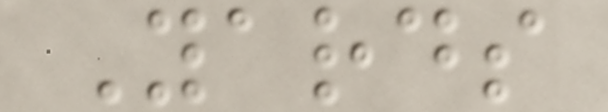Yards
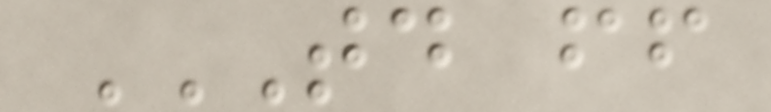TD FF
